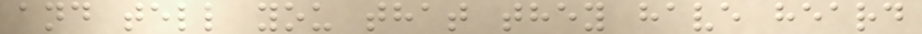and tell you that they have heard
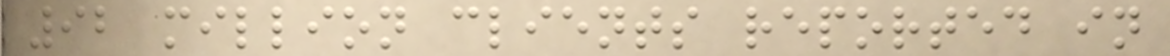92 million clients reported in
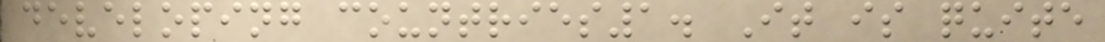developing countries1. It is quite
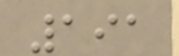191
